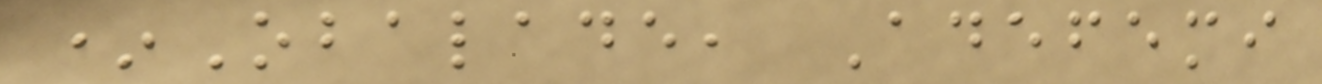*Obalade, Adefemi
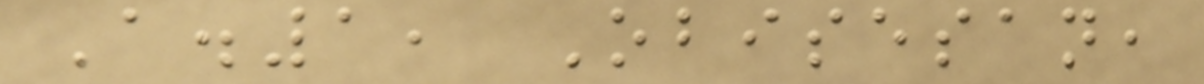A.1, Obisesan,
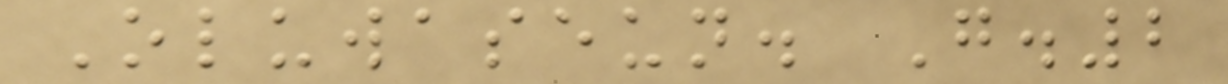Oluwaseun. G.2
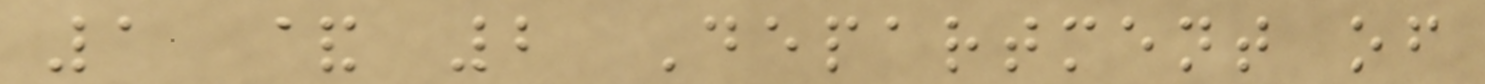1 & 2 Department of
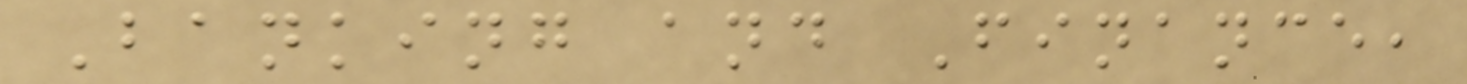Banking and Finance,
